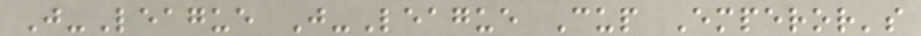J-League J-League Cup Emperor's
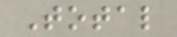Total
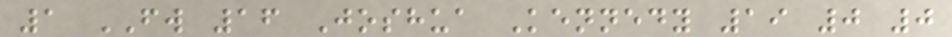1 FW 16 Joshua Kennedy 19 0 0
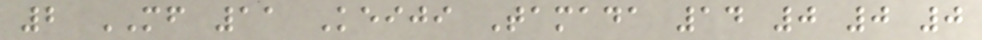2 MF 11 Keiji Tamada 14 0 0 0
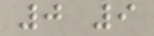0 9
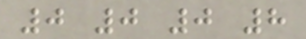0 0 0 8
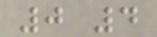0 4
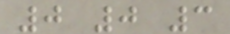0 0 3
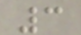3
